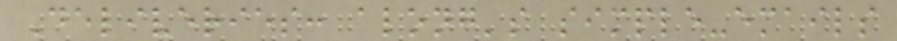Deliveries: along's simple-emails
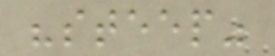"steep"
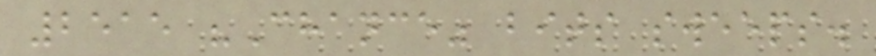2515 "Chance" bits sweeps.
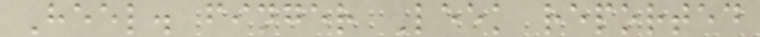Heel. finger Leek reported
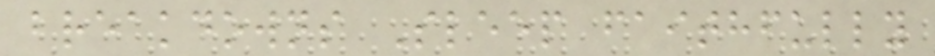breakdowns Sleep faithfully
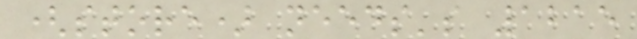(store) needs's 1215
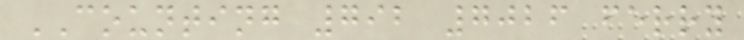COUNTING 792 7026 ferry
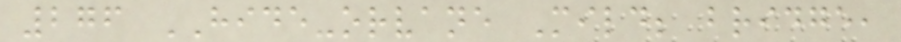276 HIDE-orvane Mild; bridge,
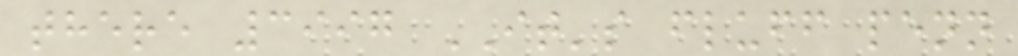there 3997 IT's fluff penn
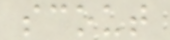scout
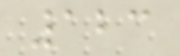123
